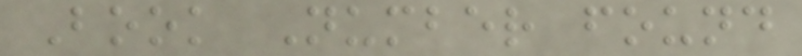Book Number found
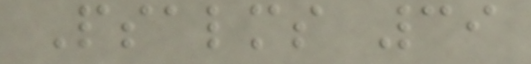Psalms 39
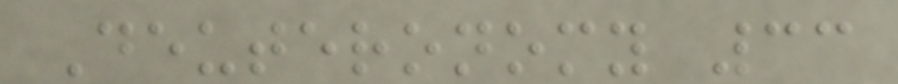Deuteronomy 33
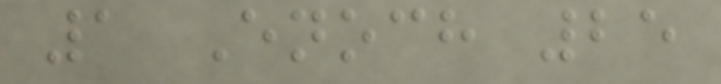1 Enoch 25
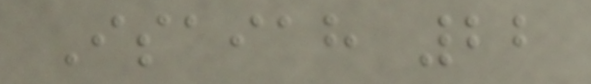Isaiah 22
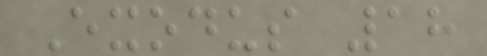Exodus 18
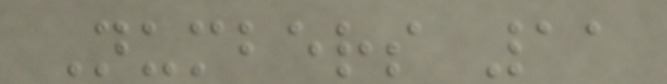Numbers 11
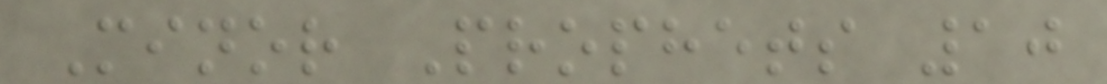Minor Prophets 10
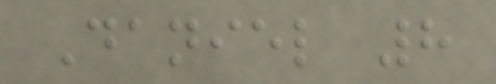Daniel 8
